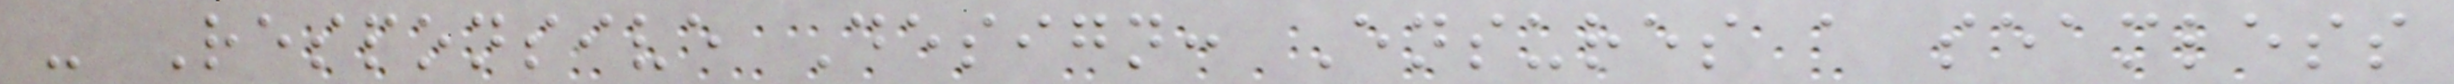- Responsive Design: Ensures a seamless
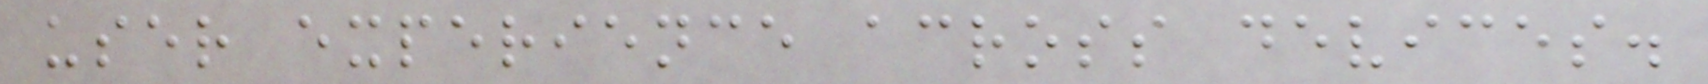user experience across devices.
